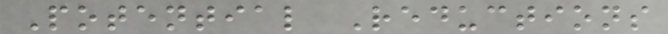Potential Reductions
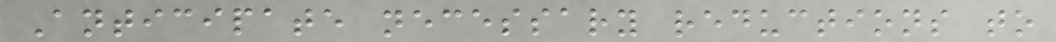Anticipate necessary reductions to
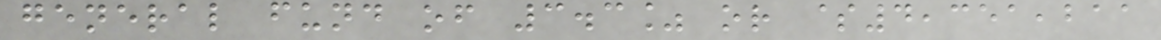general fund of 3.3% or $4,351,211
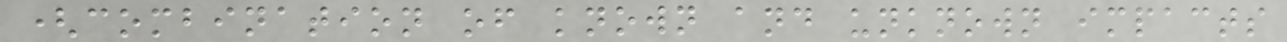(combination of known and unknown impacts
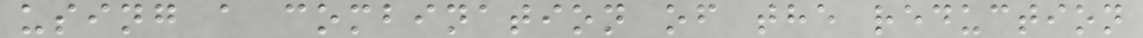using a combination of the reduction
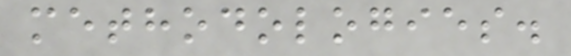methodologies.
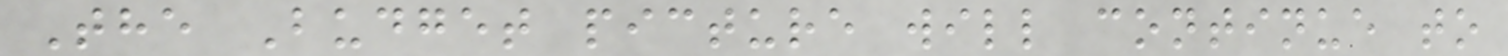The Budget picture will continue to
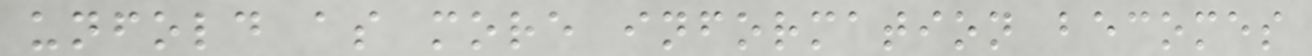unfold as more information becomes
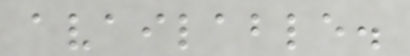available.
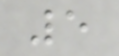5
